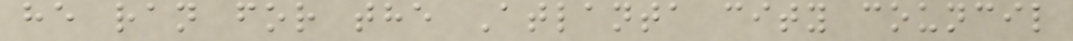he ran for the Atlanta city council
